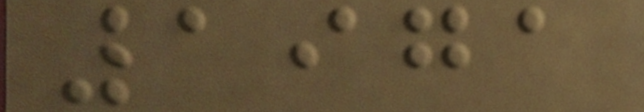1971
